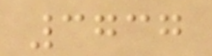3737
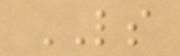LS
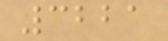3221
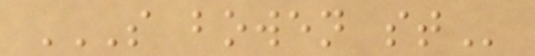S BOWEN ST
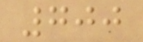700
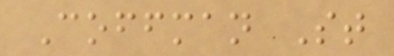Coffman St
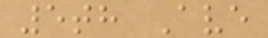5th Ave
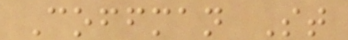Coffman St
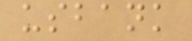usbank
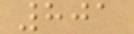801
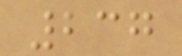237
